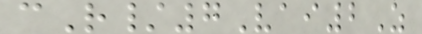cR/7Vai2Z
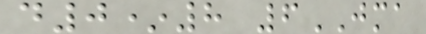d0*8 6JMA
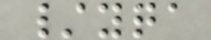/yqa
